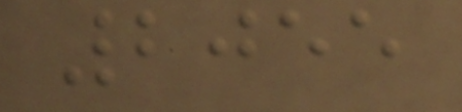2055
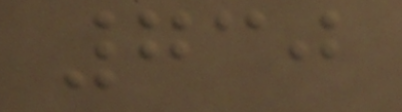730
